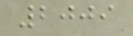2009
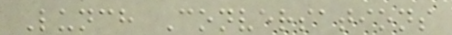Lunch Conversations
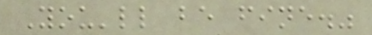You'll be fine."
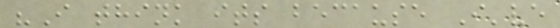"I think its because I've
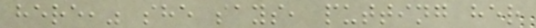here," she says, putting her
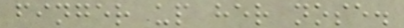finger up her nose.
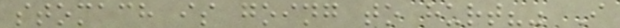stomach is going to hurt?" I
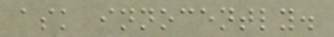ask innocently.
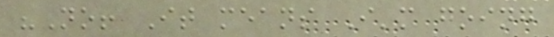"No! It means I'm going
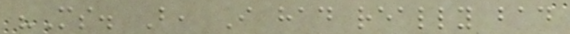"Ms. B, I had really bad
